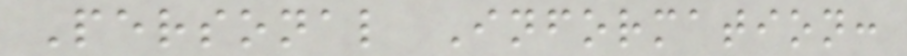Personal Information:
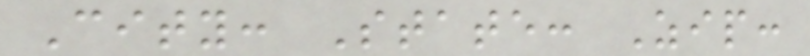City: State: Zip:
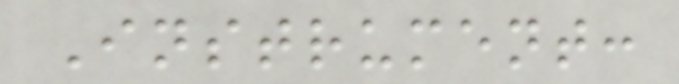Instrument:
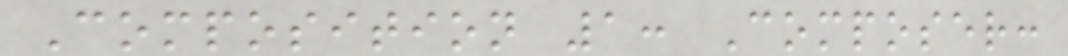Composition 1: Composer:
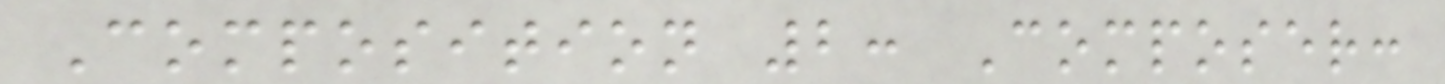Composition 2: Composer:
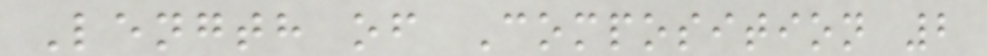Length of Composition 2
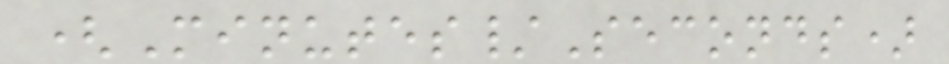(Minutes/Seconds)
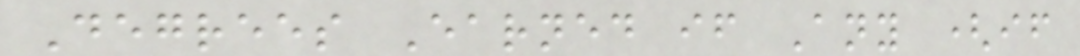Degrees Earned if Any (if
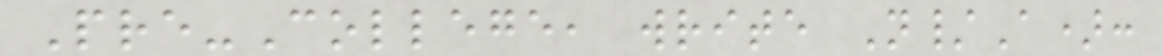Pre-College, write N/A):
